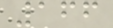166
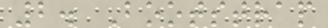2. Bootstrap
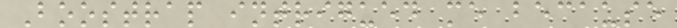Boostrap intrigued me because
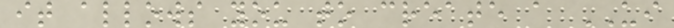it allows you to create a UI
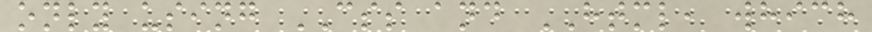only using CSS and HTML, which
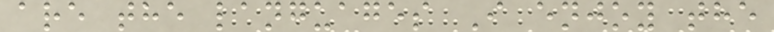are the languages I enjoy the
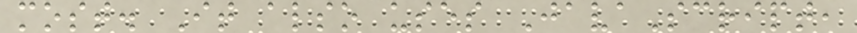most. It also uses JavaScript,
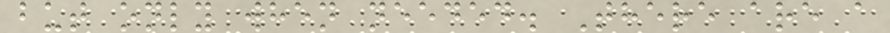but only when needed. There are a
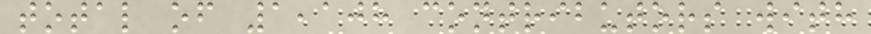total of 1,108 contributors with
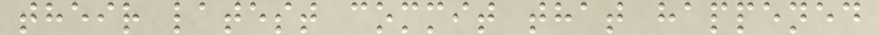their latest commit that happened
